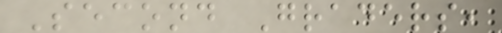Second Graders,
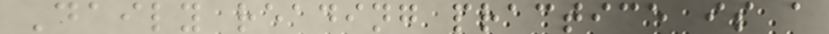Daily reading practice is a
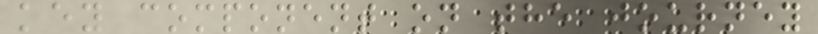key component on the journey
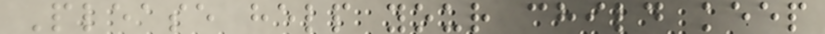Please help your child keep
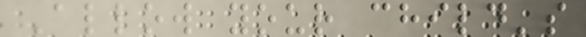Allow your child's
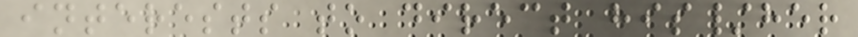interests to direct his/her
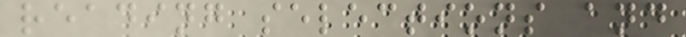reading selections and
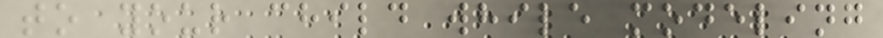to your child while modeling
